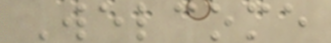Welcome
